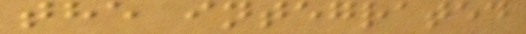the integrated
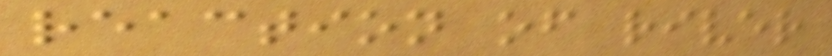reaction of river
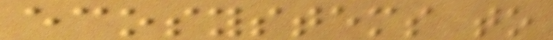ecosystems to
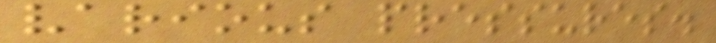various pressures.
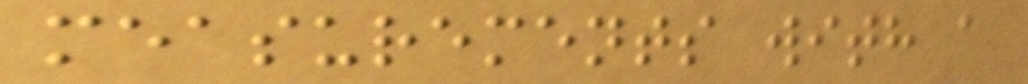measurements with a
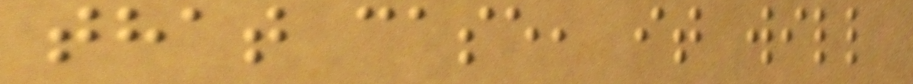that case, it will
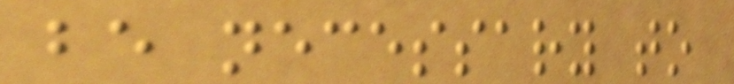be necessary to
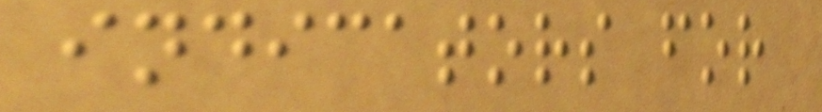indicators for
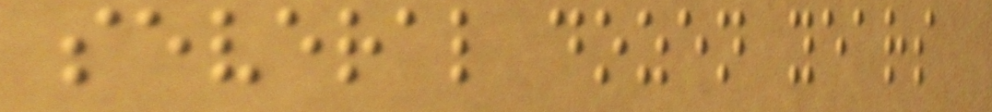several dozen years
